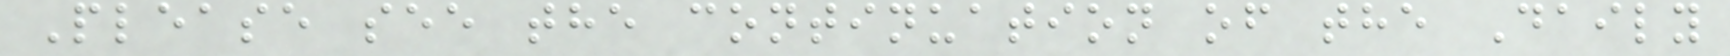Please see the continuation of the Daily
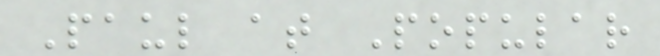Paul at Popular
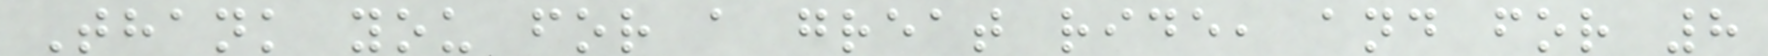Thank you for a great ride, and for 8
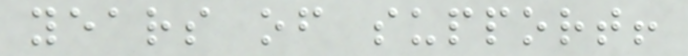years of support!
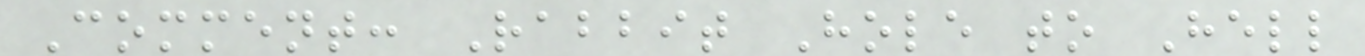Comment: Rabbit Hole to Hell
